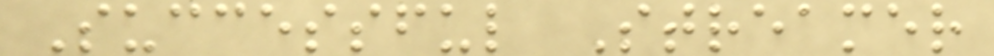Successful Streamer
